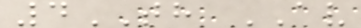4TH AV
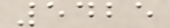5425
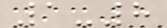1-8
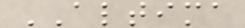ALTIMA
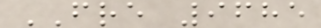FRE 9685
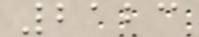2123
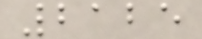2125
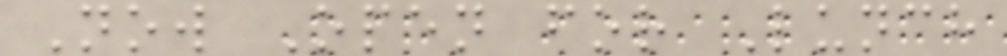Now Open for Lunch
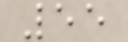55
